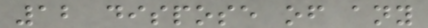12 dispose of any
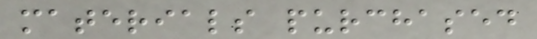materials purchased
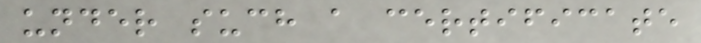under such a certificate
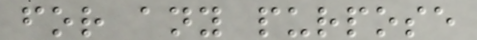for any purpose
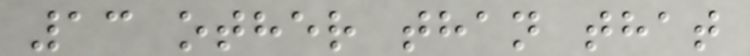13 other than that
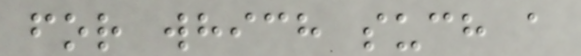for which such a
